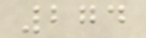274
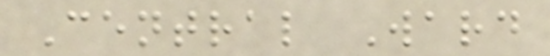Central Ward
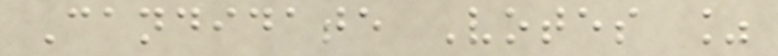Candidate Votes %
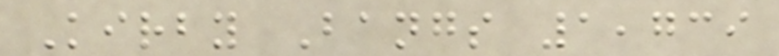Kirby Bangs 1,739
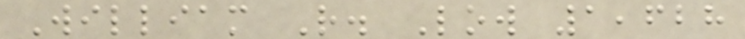William R. Low 1,628
